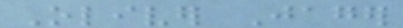Oliver Jager
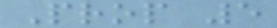Prop 5
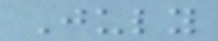July
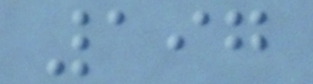197
